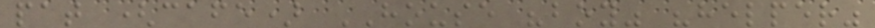pat (cafe) HOUSE "boy" "helper"
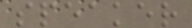speaker
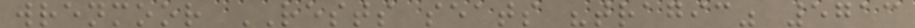wrenmoor RESTS seats "tragic" 5713
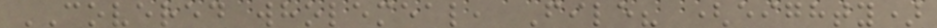COVERED wholemeal, File? (eighty)
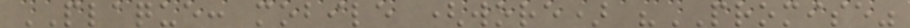PLAQUE: mobile (wore) "PROMISE"
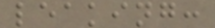leaking:
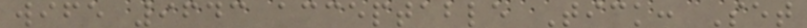wife 9643 acceptable Tick: Set
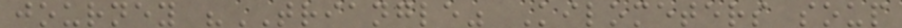journey "TRIANGLE" Kilometers soup
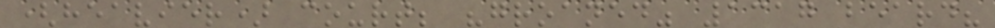(heavier) court; "groaned" 1317 beard?
